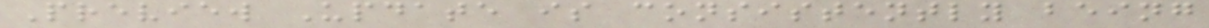Preview Update is consistently being
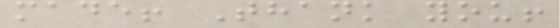made! Thank you!
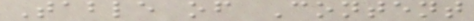Table of Content
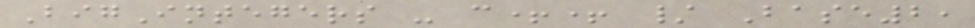BigIntegers - c++ / Base2,
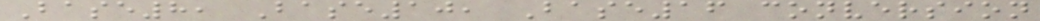Base8, Base10, Base16 conversion
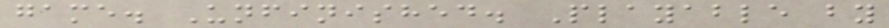game. Unfinished. Playable by
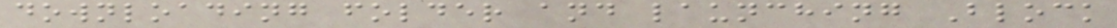downloading folder and launching Block
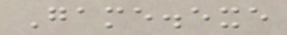Game.exe
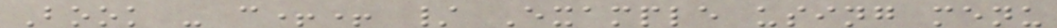Book - c++ / Example using menu
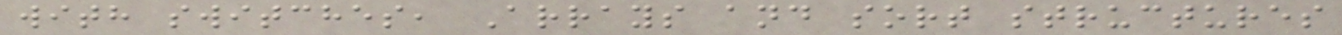with switches, Arrays and sort structures
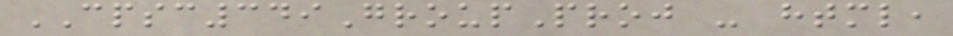CPSC349GroupProj - html,
